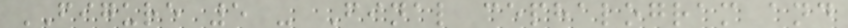FIGURE 5 - Final cephalogram and
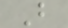B
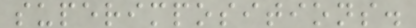superimpositions.
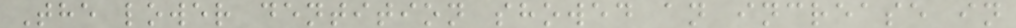The lower dentition showed an increase in
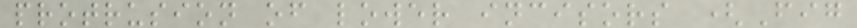protrusion of lower incisors (Fig
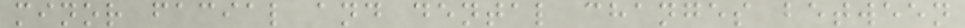minor facial and dental changes between
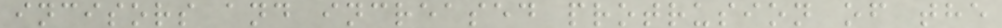incisors and increased protrusion of the
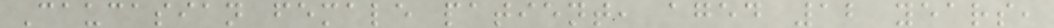Caucasian female patient, aged 12 years,
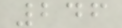246
